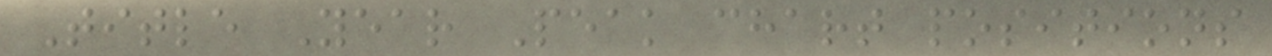Title Year Peak chart positions
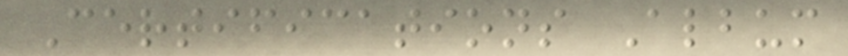Certifications Album
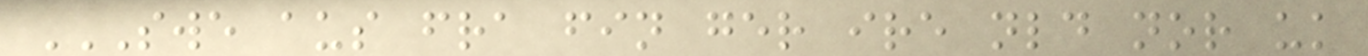SWE AUS FRA FIN GER IRE NLD NOR UK
